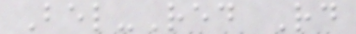Bel-Red Rd
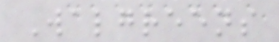Walgreens
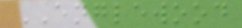ENGLEWOOD
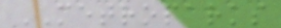METROPARKS
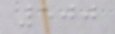500
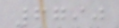6790
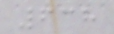638
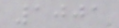1001
